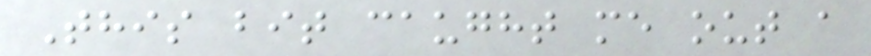This bit caught me out a
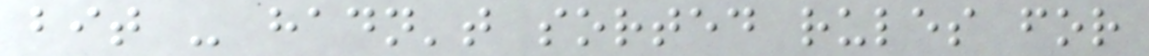bit - hadn't sorted rules for
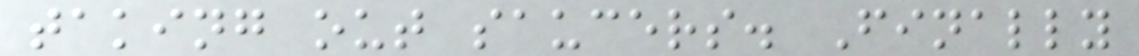taking out saucers. Finally
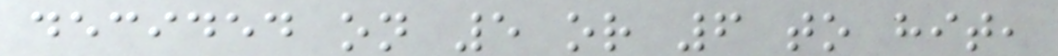decided on 5 or 6 to hit,
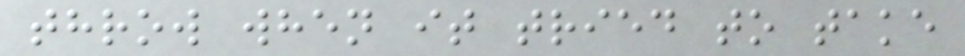throw when it tried to take
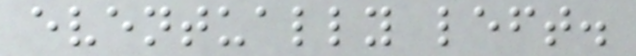eventually left.
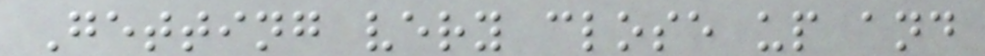Getting very close up and
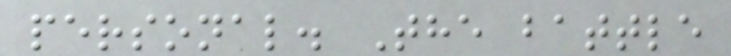personal. The battle
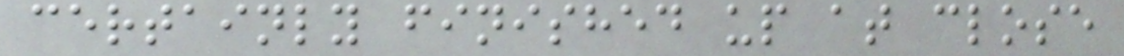certainly finished up at close
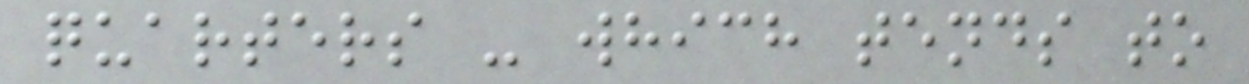quarters - which tends to
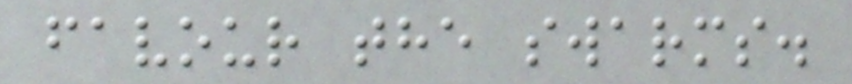favour the swarms.
